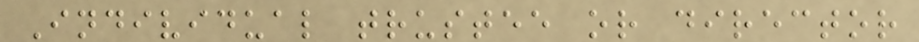Individual trustee or director
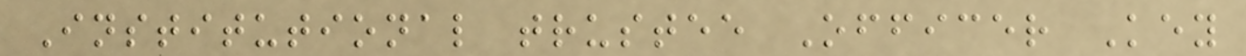Institutional trustee Officer Key
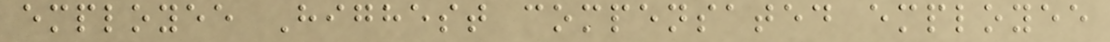employee Highest compensated employee
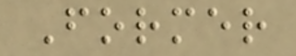Former
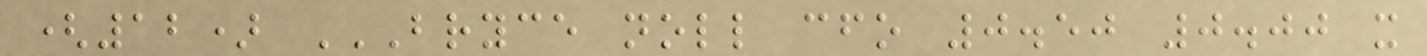(12) BRYCE NOLL CFO 0.50 0.00 X
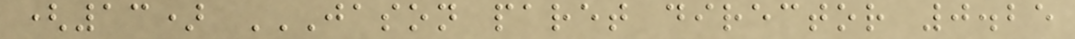(13) JASON PARET DIRECTOR 0.25
